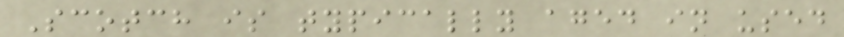Scotch is typically aged in used
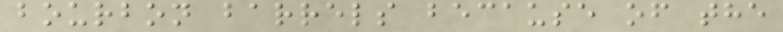bourbon barrels because of the
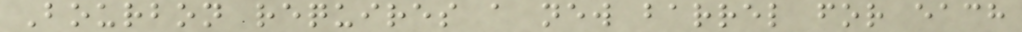Bourbon requires a new barrel for each
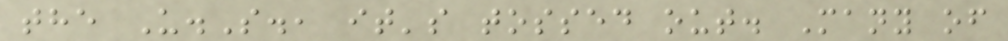the U.S., it's tossed out. Many of
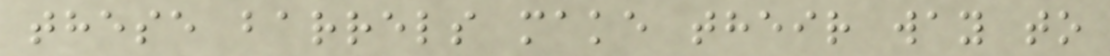these barrels make their way to
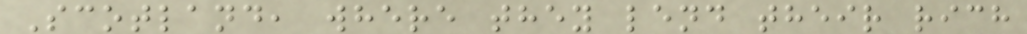Scotland, where they lend their rich
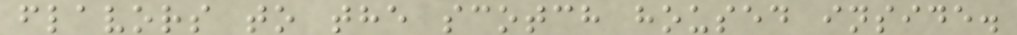flavors to the scotch housed inside.
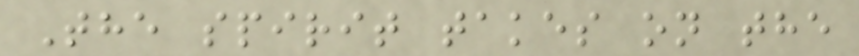The spirit takes on the
